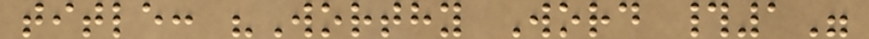title: "Worthy Word #1"
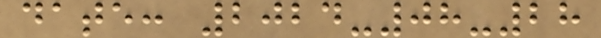date: 2024-08-28
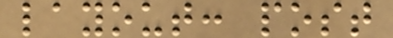layout: post
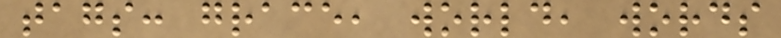tags: grace, world, words
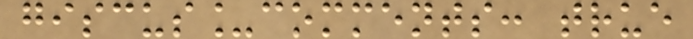giscus_comments: true
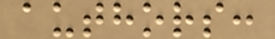authors:
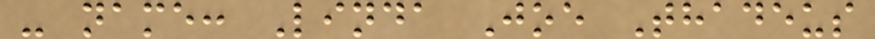- name: Linda Joe Thadeus
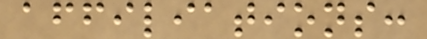affiliations:
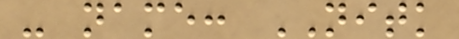- name: NITK
